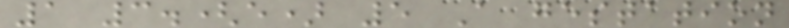1 3.(e) 5 A gestation
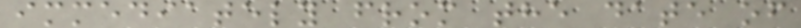immediately from the date of
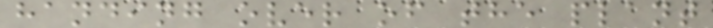handing over of the plant
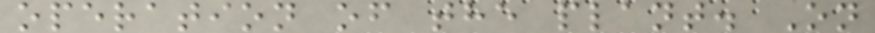operation of the plant. On
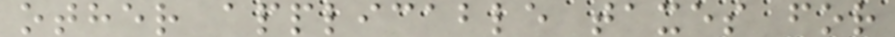other applicable taxes for
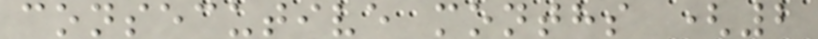consecutive months (2
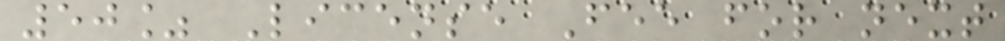50% License Fee for next
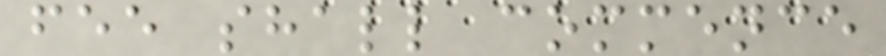fee shall commence
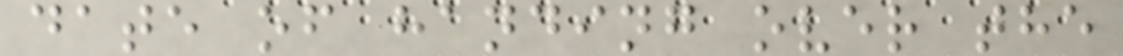date of handing over the
